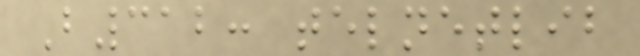B312: telnetlib
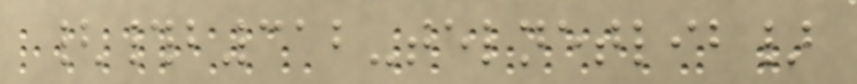{#b312-telnetlib}
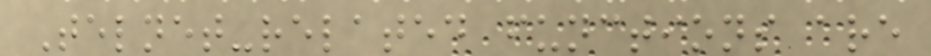Telnet-related functions are
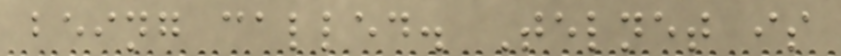being called. Telnet is
